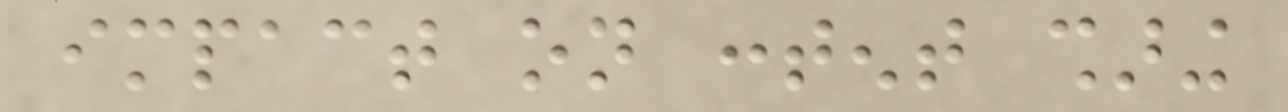impact on content sharing
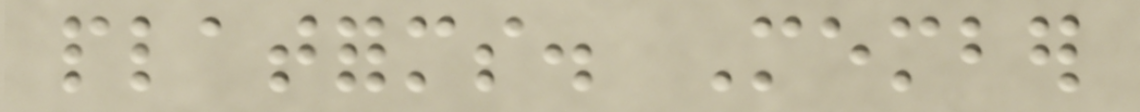platforms. Member
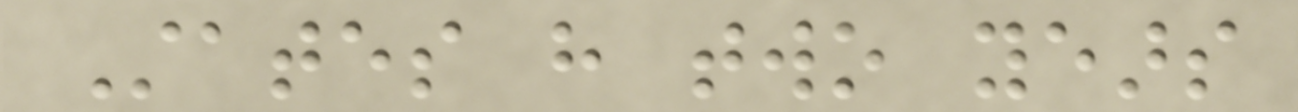States have two years
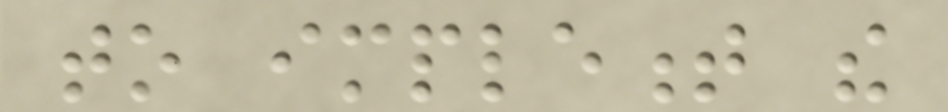to implement the
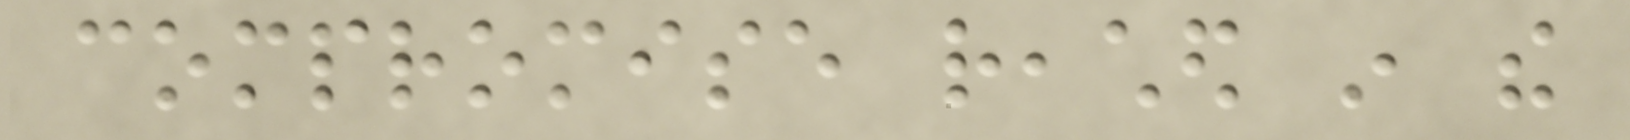compromise reached in the
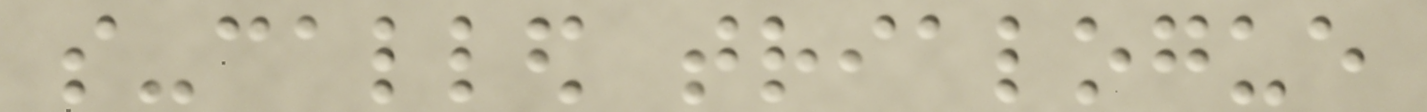so-called trialogue
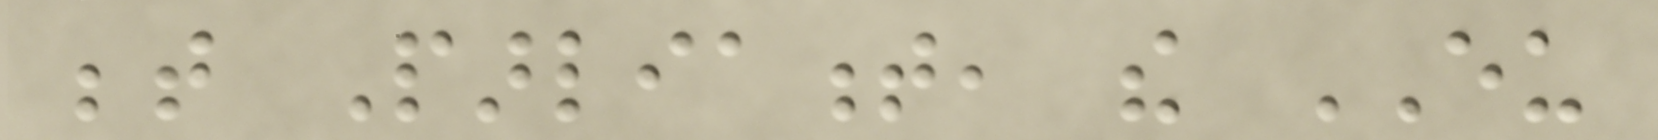between Parliament, the EU
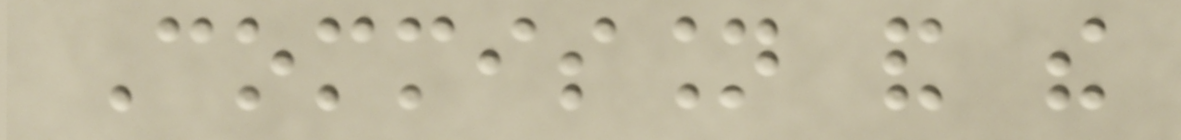Commission and the
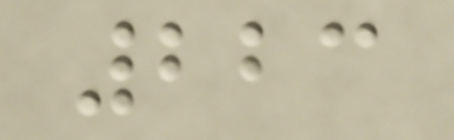223
